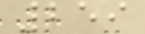259
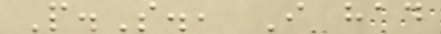P.S., I had
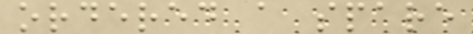ordered a spare
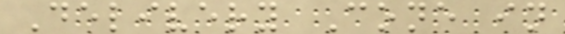Delivery Cone in
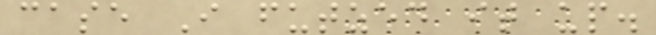case I futzed it up.
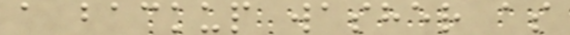a backup washer as
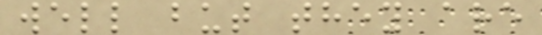well but they are
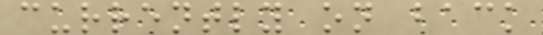currently on back
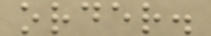order.
